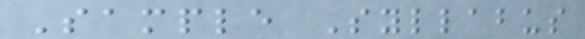Sample Syllabus
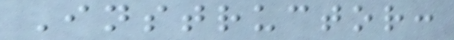Instructor:
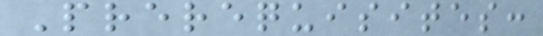Prerequisites:
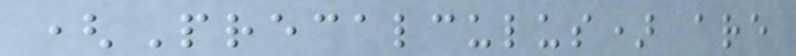(Precalculus) are
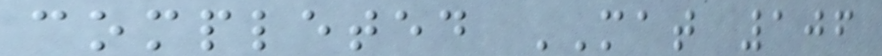completed MAT 106
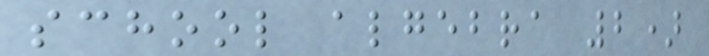school algebra 2)
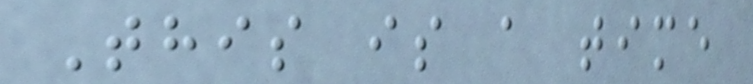This is a time
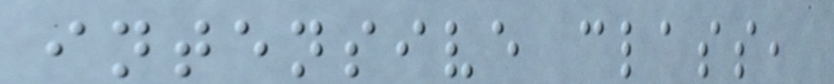intensive class,
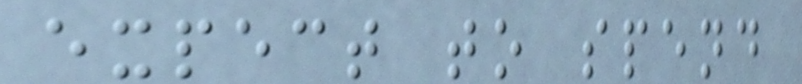expect to spend
